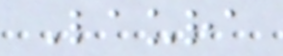Laura
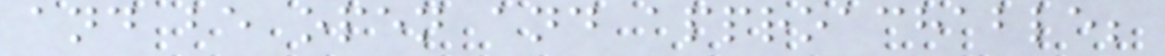and be open and approachable;
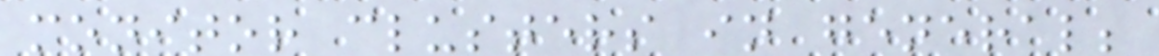monitor clusters in general;
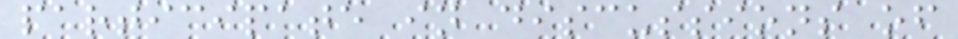participate in discussions of
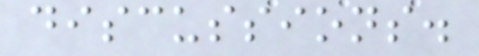discussions.
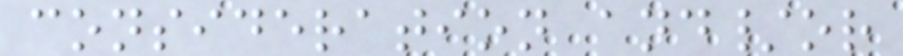consideration and/or
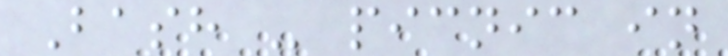Bash - picnic in
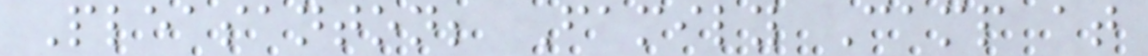Pleasanton; Family Camp at
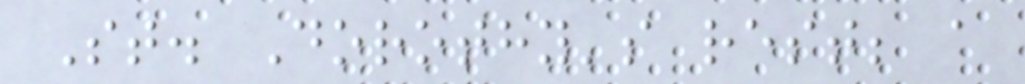St. Dorothy's rest; a
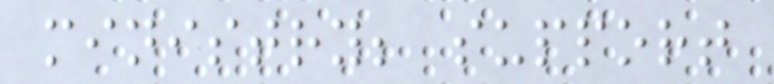ministry; support
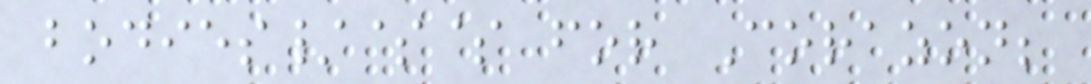bodies/$$ for Corazon;
